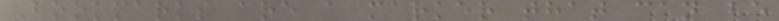Bookmarks are a marker that can be
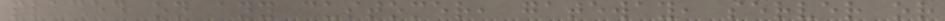placed on any customer, gateway, server or
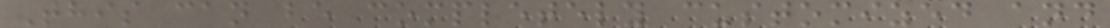This can be completely customized and
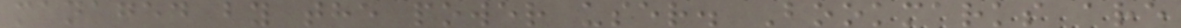managed by the power user. Bookmarks are
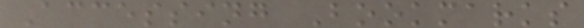Accessing Bookmarks
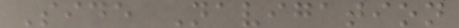Side Navigation
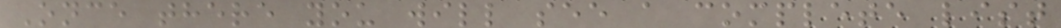Once there you will see a complete list
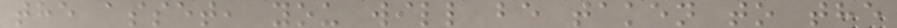the asset, you will be taken to the
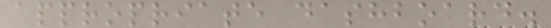appropriate dashboard.
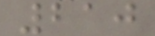210
